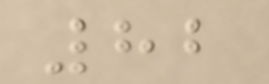82
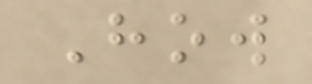How
